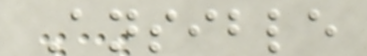Ansible
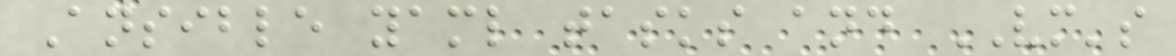Ansible yaml tasks and VM's
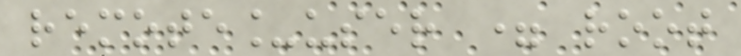remote_user = root
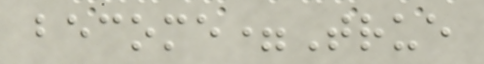become=True
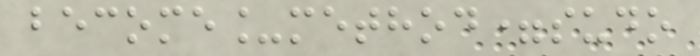become_method=sudo
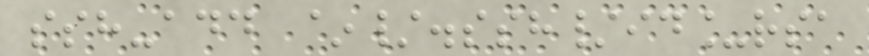ssh-add ~/.ssh/id_rsa
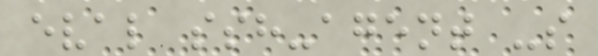eval ssh-agent -s
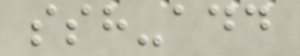ssh-add
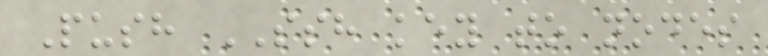Push SSH key to nodes
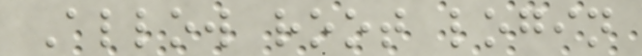Allow root login
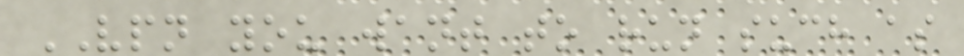VPN you want to run such as
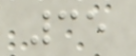35
